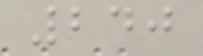240
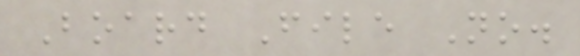Board File No.
